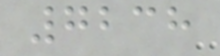7238
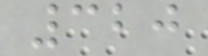320
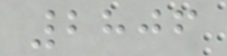2806
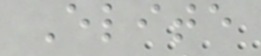Elite
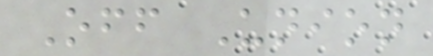Off Union
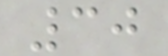30
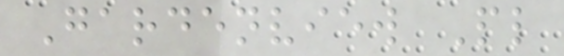Gardenview Pl
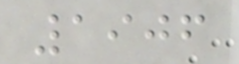1906
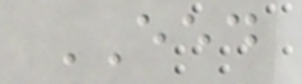EED
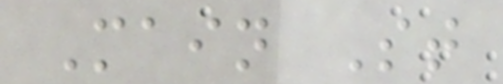Main St
